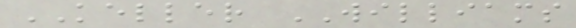KELLER WILLIAMS
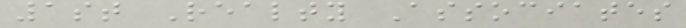1st Realty Associates
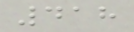418
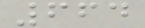664
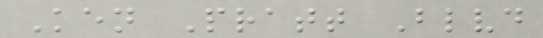Ken Pratt Blvd
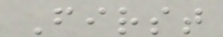First
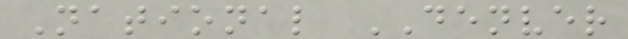National DENVER
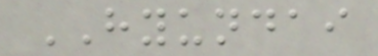HYUNDAI
